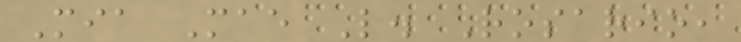Mia Mae L. Rosario,
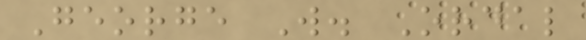George W. Ordal
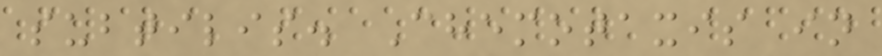subtilis. Chemotaxis in
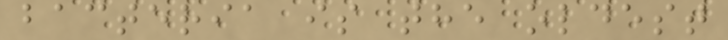bacteria is the oldest
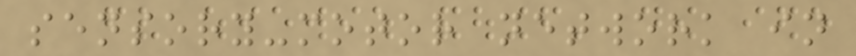sensory-motor network in
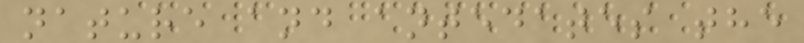nature and antedates the
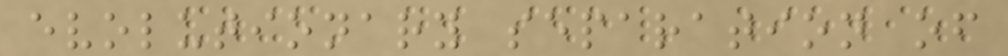evolutionary separation of
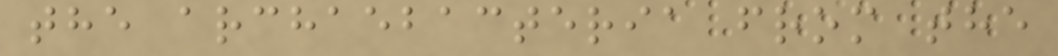the archaebacteria from the
